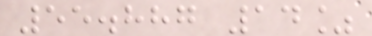55.887 14%
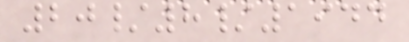20/8/1944
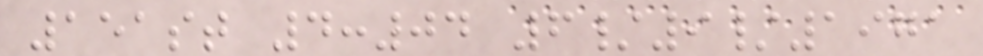151st 4:04 6/9/1971
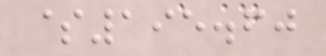$195.60
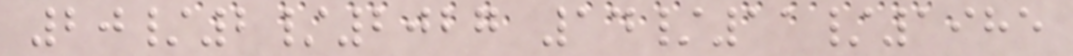20/2/2027 14/11/1985
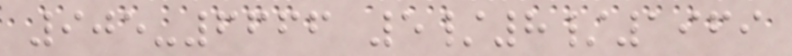905-6666 5/8/1969
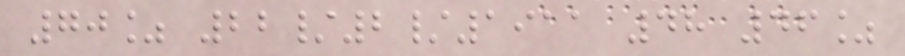70% 22/2/1911 48 46%
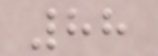88
